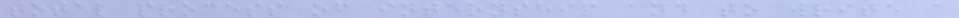total process of internship and to write a
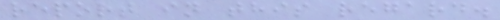report in this regard.
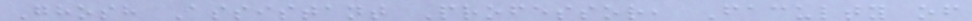Ghosh Assistant Professor, Faculty of
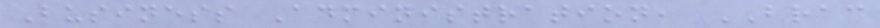Business Administration, BRAC
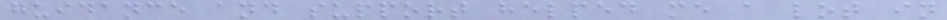guidance and support helped me a lot in
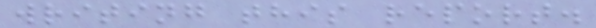writing this report.
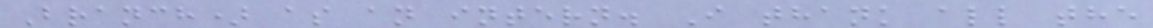Branch) as an intern. I thank all the
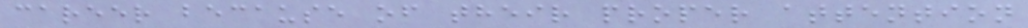career because of their proper attention
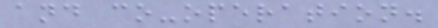and co-operation.
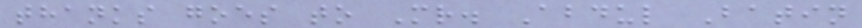thanks goes to Mr. Abdul Batin
